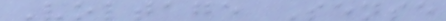Voltage Sense
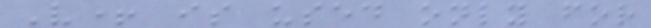V+ is used only for
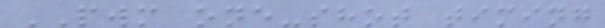PWM one-shot timing
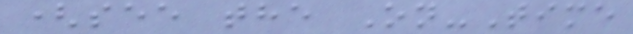(see the On-Time
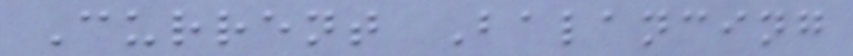Current Balancing
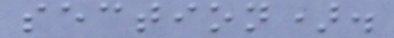section).
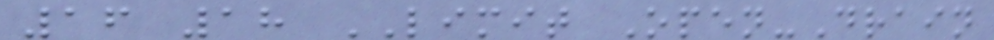16 18 LIMIT Open-Drain
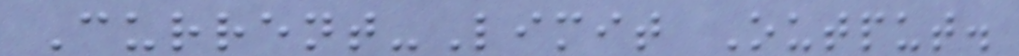Current-Limit Output.
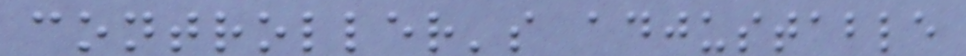controller's adjustable
